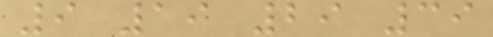9 19 29 39
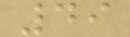49
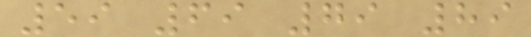59 69 79 89
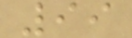99
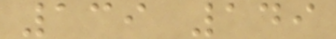139 149
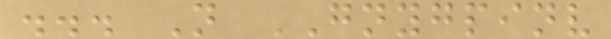... N GNYGPINV
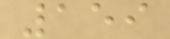159
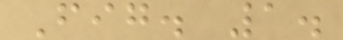Fig. 1.
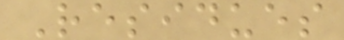Residues
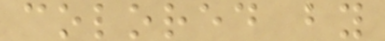colored by
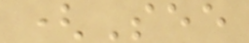(See
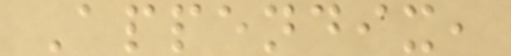Appendix,
